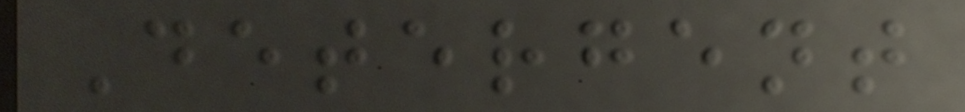Detergent
